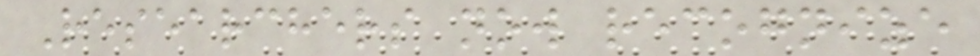Researchers now recognize
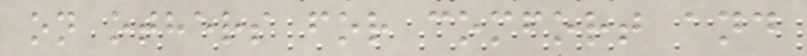on others for comfort and
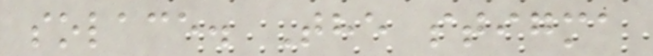solace. The stigma
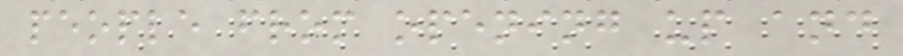people from opening up and
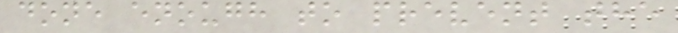done enough to prevent the
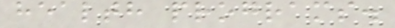health programs.
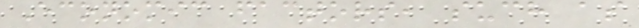Economic factors, such as
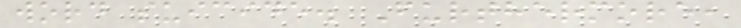word suicide. Furthermore,
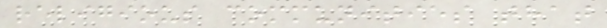religious communities that
